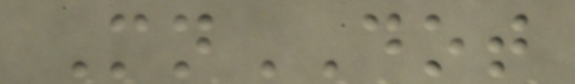MnDOT
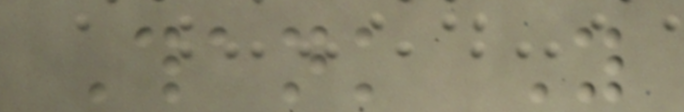Thank You
